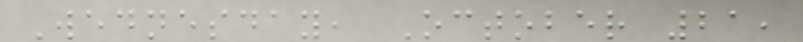Wednesday, October 21,
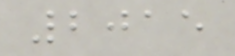2015
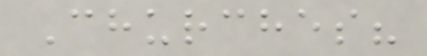Churches?
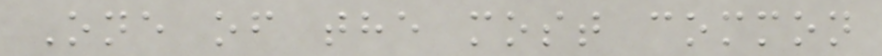One of the most common
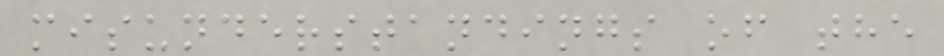misunderstandings of the
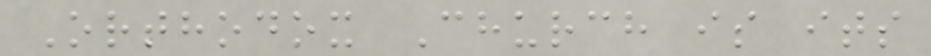Orthodox Church is its
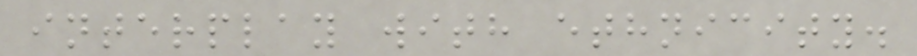interplay with ethnicity.
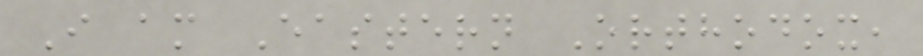I am Eastern Orthodox,
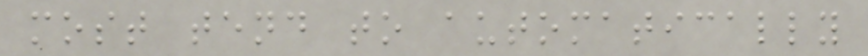most tend to automatically
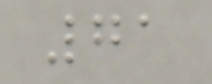71
